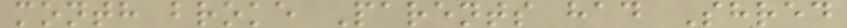month broke Parents had Shred
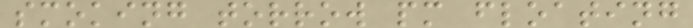smoking torrow pm floating
